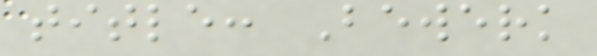title: Bewerk
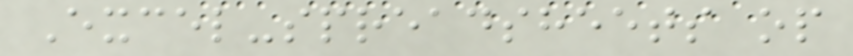Excel-spreadsheets op
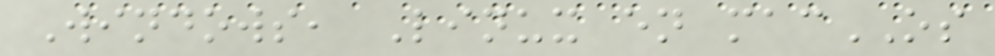Windows, Linux en macOS
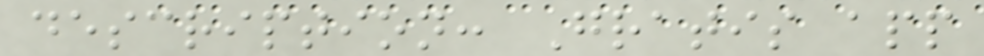description: Gratis app
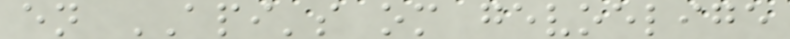en API's om gevoelige
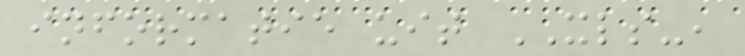informatie uit XLS-,
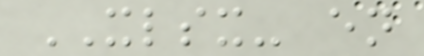XLSX- en
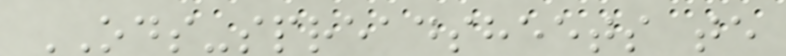ODS-spreadsheets te
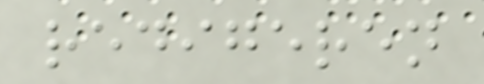redigeren
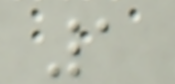1
